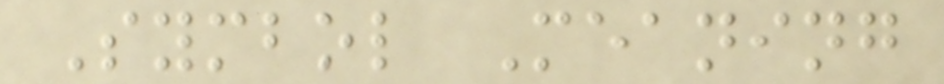Symbol Meaning
